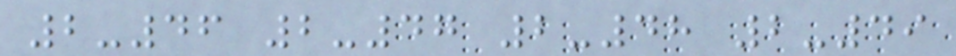2-46 2-47 2-48 2-49
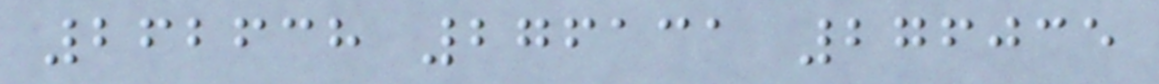262638 276131 276035
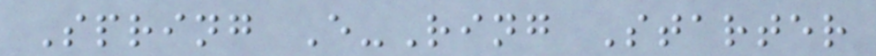Spring E-Ring Starter
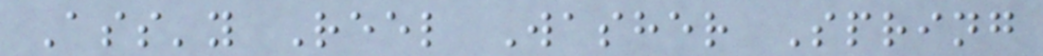Ass'y Reel Washer Spring
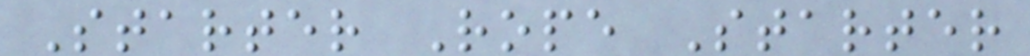Starter Rope Starter
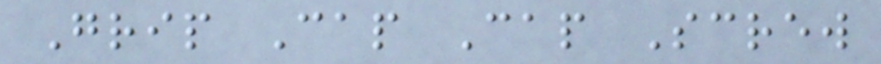Grip Cap Cap Screw
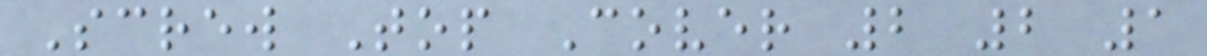Screw Top Cover 2 2 1
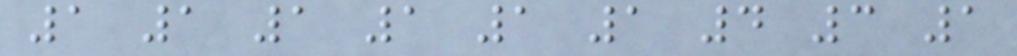1 1 1 1 1 1 4 3 1
